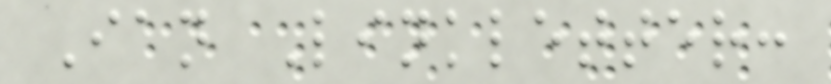Ian Linkletter:
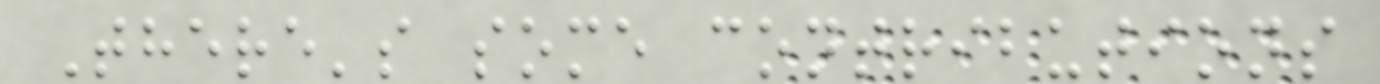There's some contributions
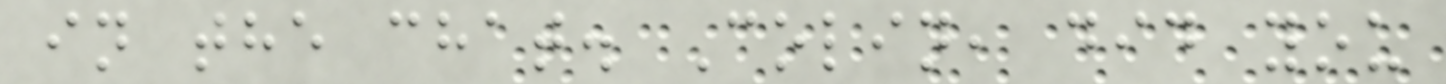in the chat. Colin, did you
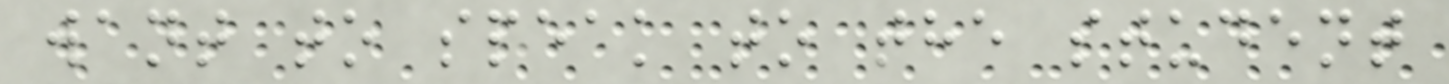want to speak to the student
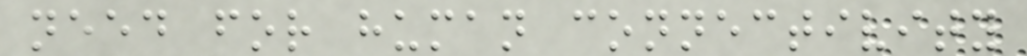need for human connectivity
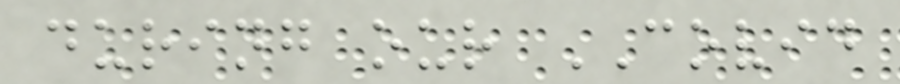during our COVID
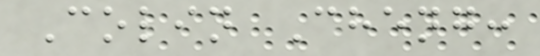Colin Cheng:
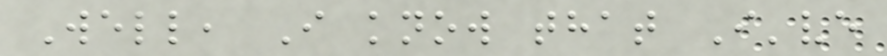Well, I know that I've
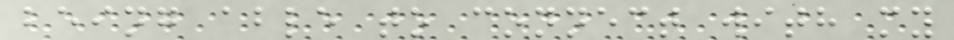being able to connect with my
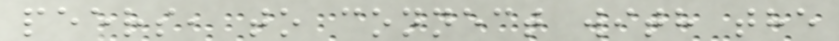peers, to connect with the
